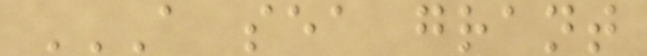A SEA GRANT
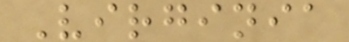Virginia
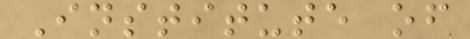Institute of
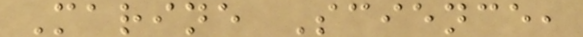Marine Science,
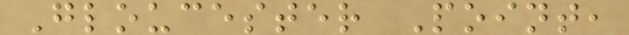Gloucester Point,
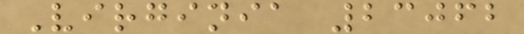Virginia 23062
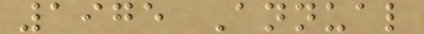1975 Annual
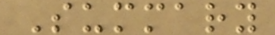Summary
